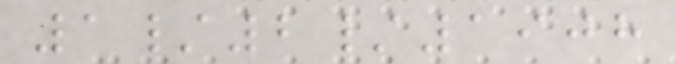1/2/1908
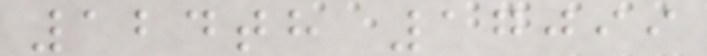124th 17099
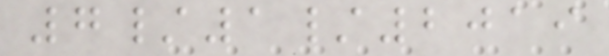7/1/2019
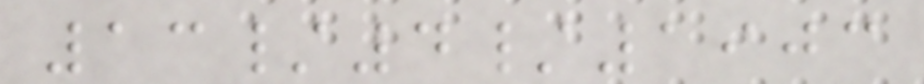13/4/1903
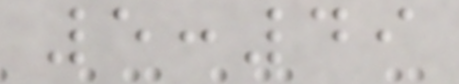5:49
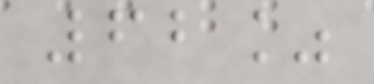62%
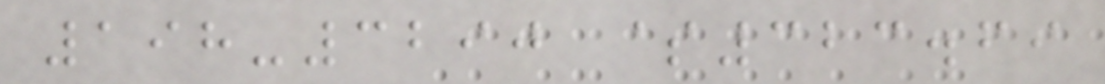198-3290 $323.69
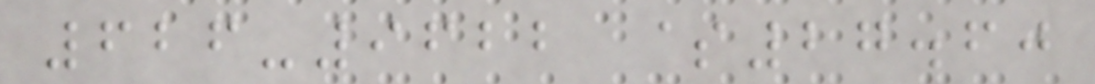626-9622 $27.60
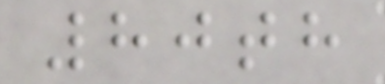80th
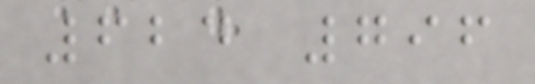624 796
